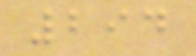294
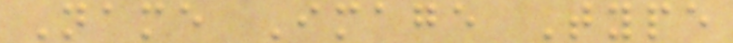Name Image Type
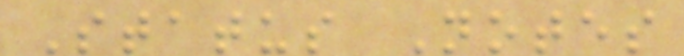Status Notes
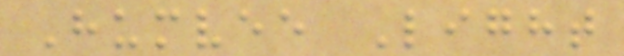Humvee Light
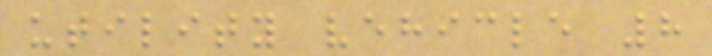utility vehicle 8
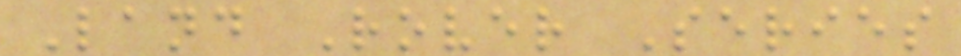Land Rover Series
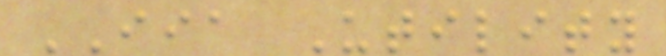IIA Utility
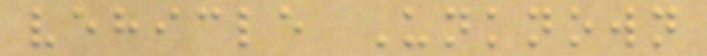vehicle Unknown
